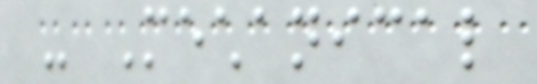- Mechanical
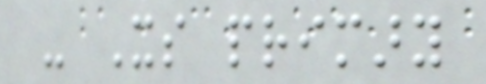- Its primary
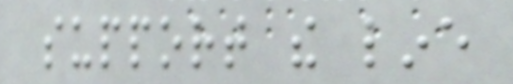support the line
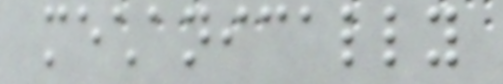mechanically
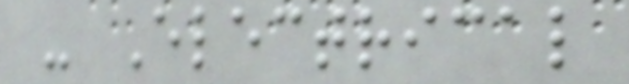- Electrical
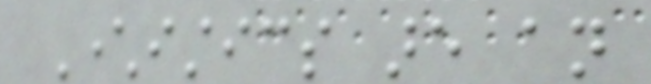Characteristics are an
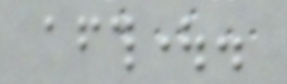afterthought.
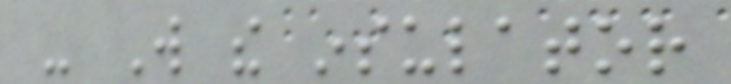- Will the insulator
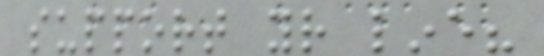support your line?
